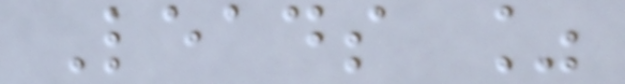Leads %
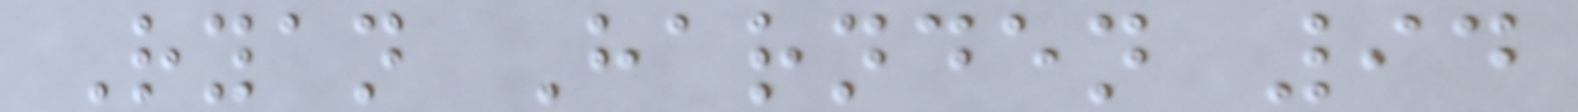Ryan Harnden 94
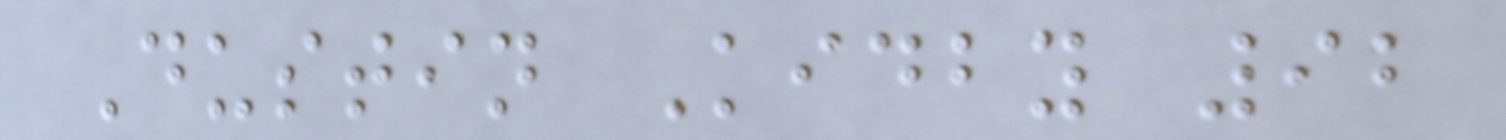Dustin Kidby 92
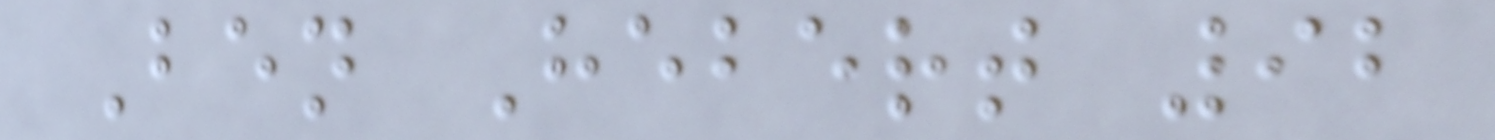Ben Hebert 92
